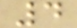4
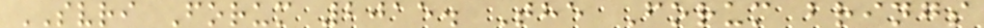SVRI Forum 2015. The Forum brings
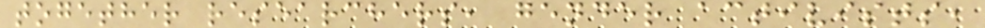together researchers, gender activists,
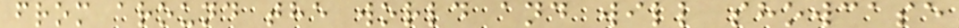from around the world and will showcase
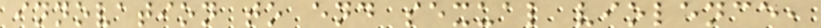innovation to end sexual violence,
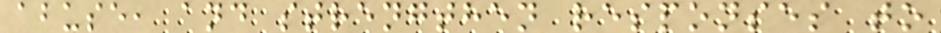abuse, and strengthen responses to
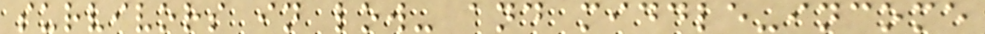survivors in low- and middle-income
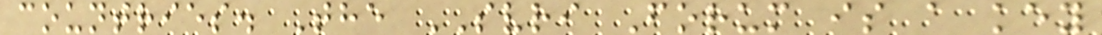countries. The SVRI Forum is a key
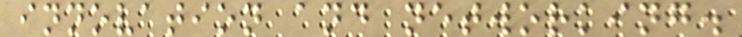innovation and networking.
